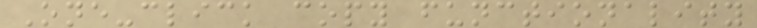One-click copy functionality
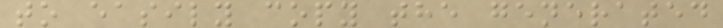to easily copy the generated
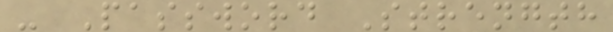- Password Strength
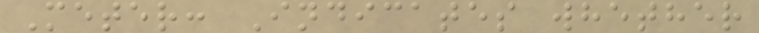Meter: Indicates whether
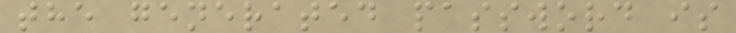the generated password is
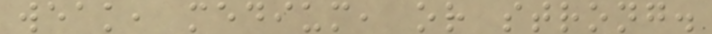weak, medium, or strong.
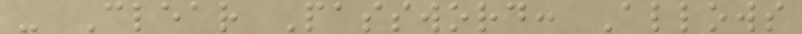- Clear Password: Allows
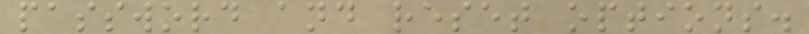password and reset options.
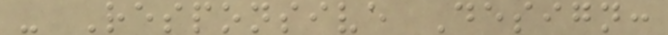- Responsive Design:
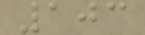103
